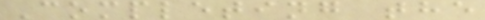Completing the
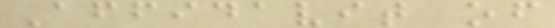Affidavit of
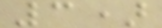3)
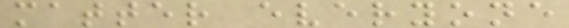matter everyone
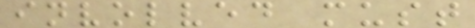involved must
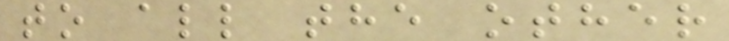to all the other
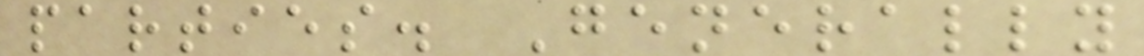parties. Generally
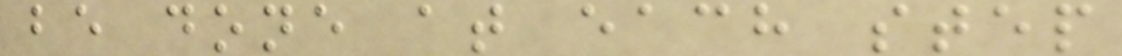be done at each step
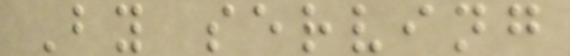By serving
